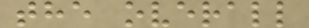the overall
